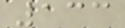133
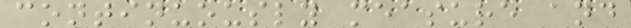continuously measure and
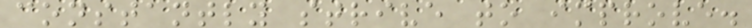constantly strive to improve.
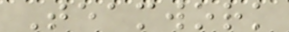Teamwork
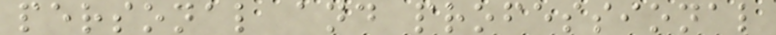personal and professional
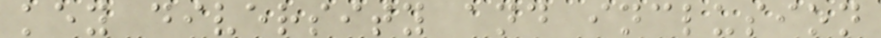key diversity and inclusion
